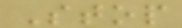Stop
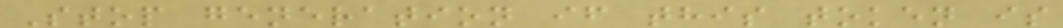Stop generation if this token is
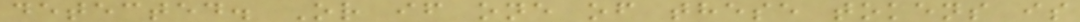detected. Or if one of these tokens is
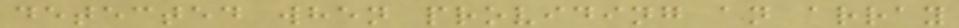detected when providing an array
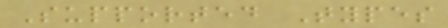Supported Types
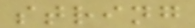string
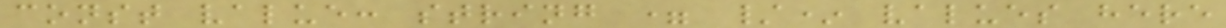const value: string = /* values here
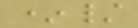*/
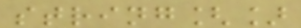string[]
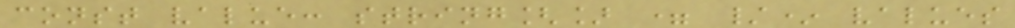const value: string[] = /* values
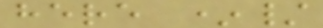here */
